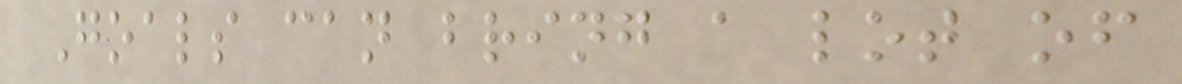Goals can bring a lot of
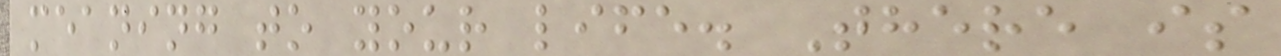meaning to your life. There is
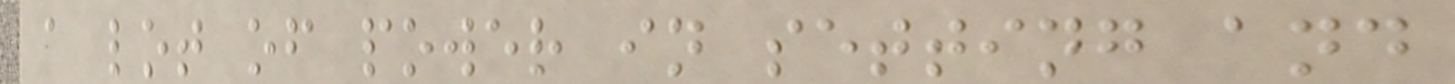a lot of power in setting and
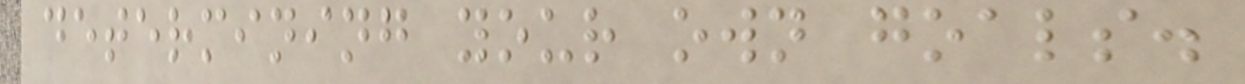determining your own goals.
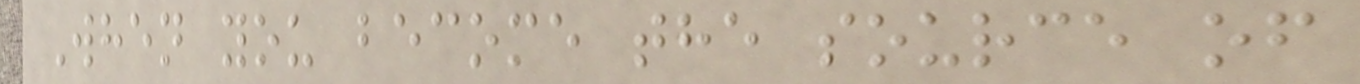When you become the source of
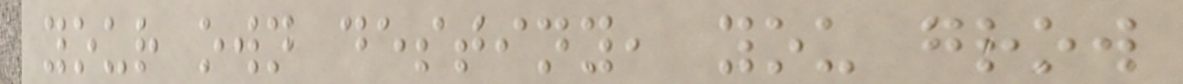your own destiny, you grow
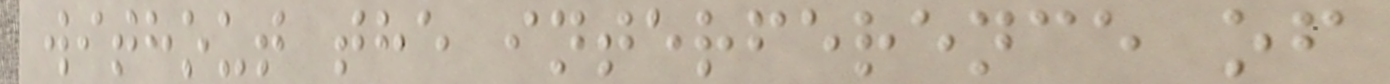without the interference of
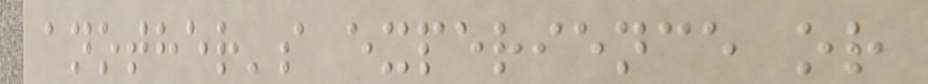another's experience or
